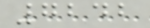7242
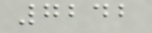7242
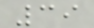39
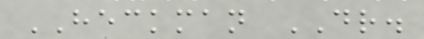HECKMAN DR.
